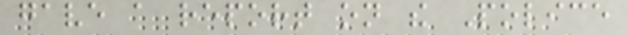gave a report on the Police
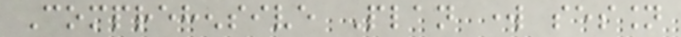Comprehensive Plan work session
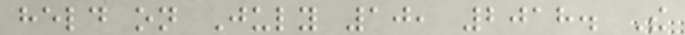held on July 10, 2018. The
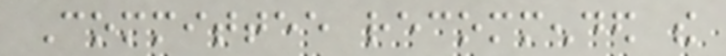Committee recommended the
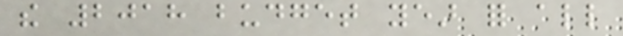the 2018 budget year for all
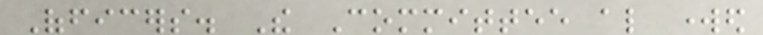Officers. The Committee also worked
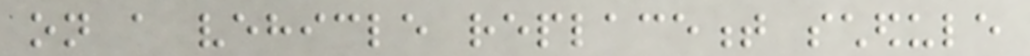on a vehicle replacement schedule
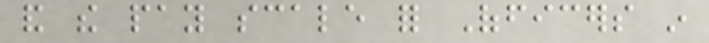and the pay scale for Officers in
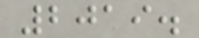2019.
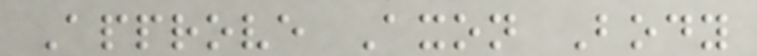Approve Axon Body
